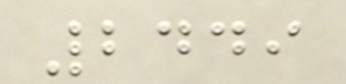2449
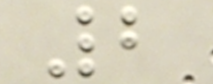2
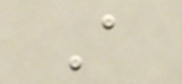A
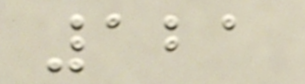121
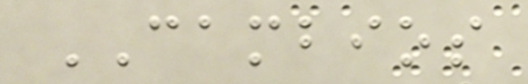CAMBIOS
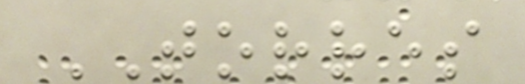TORRES
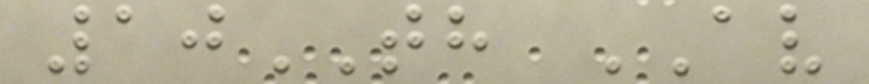10TH AV
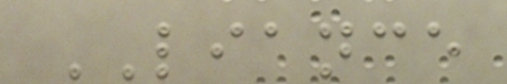LIANCE
